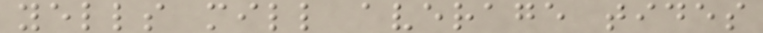yells mill average tides
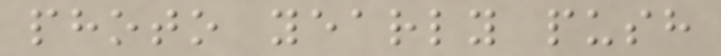photo yearly push
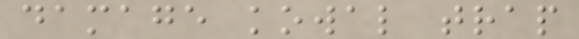damage kowal trap
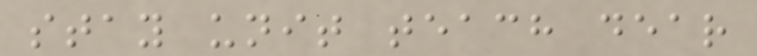stay unit teach dear
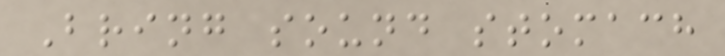Bring sound stomach
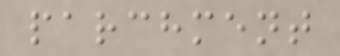parchment
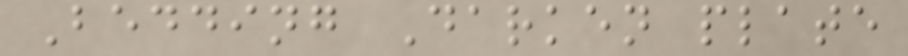Bedding Darken plate
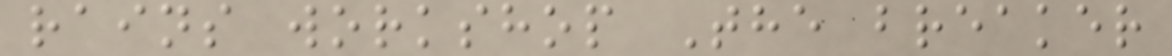rains workshop The breaker
